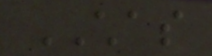CHAS
